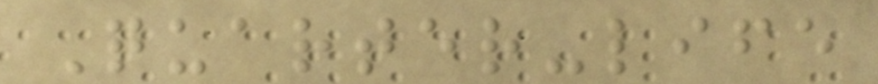Quarter-life
